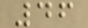46
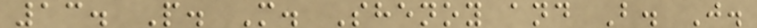13. P. M. Shenoy and B. J.
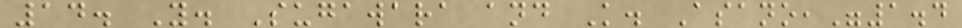14. Y. Sugawara and K. Asano,"1.4
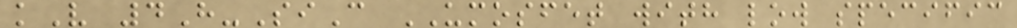kV 4H-SiC UMOSFET with low specific
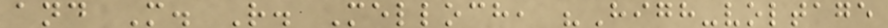and M. R. Melloch, "High-voltage
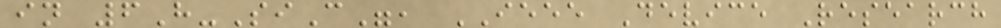in 6H-SiC", IEEE Device Research
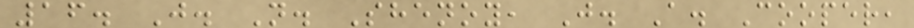16. J. N. Shenoy, J. A. Cooper,
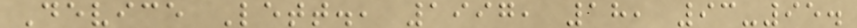Device Lett., 1997, 18, 93-95.
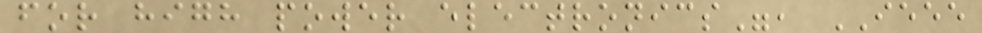for high power electronics", IEEE
